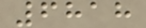6818
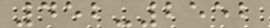452-2552
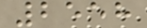2558
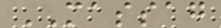MASSAG
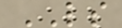LS
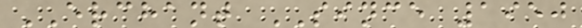ERCHANT SINCE 1950
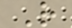R
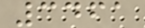3461
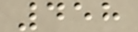458
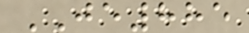JE885
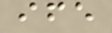ife
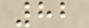82
